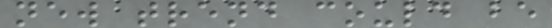new trend could be
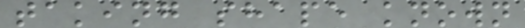taking shape known
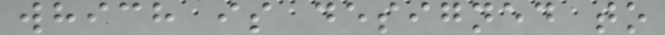which is designed to
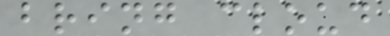bring cloud
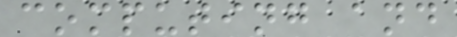computing and
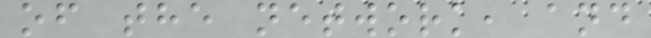of the network, and
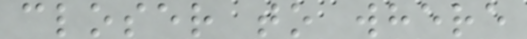closer to where
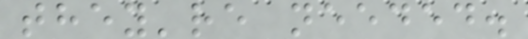they're needed.
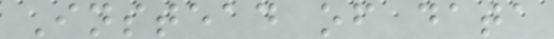Instead of data
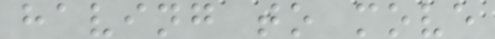having to move
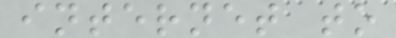internet to
